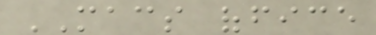MACS office
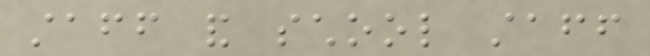staff and school staff
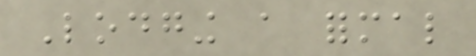Lodging a formal
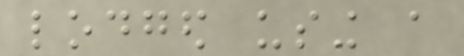lodged using a
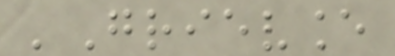'Grievance
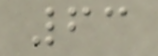63
